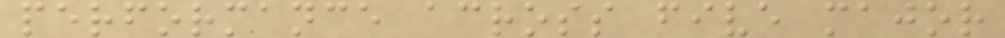performance across five major
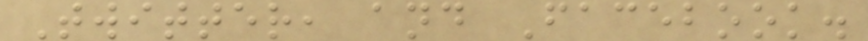Twitter, and Facebook.
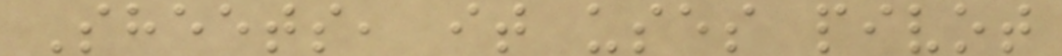Sheets, it uses pivot
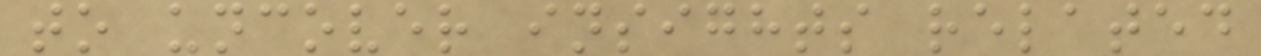to uncover insights related
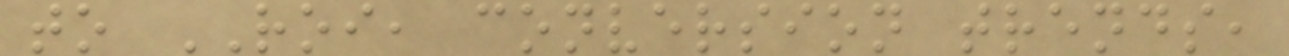to ROI, conversion trends,
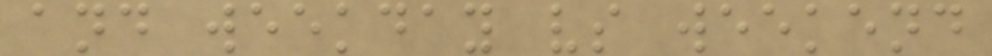and weekday vs weekend
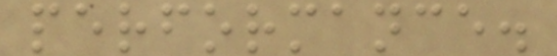performance.
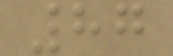87
